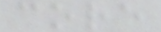core
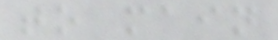to main
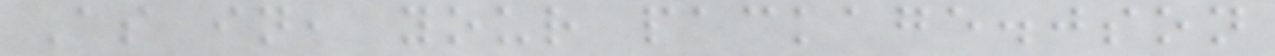As in, your package.json
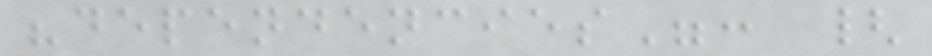"dependencies": {
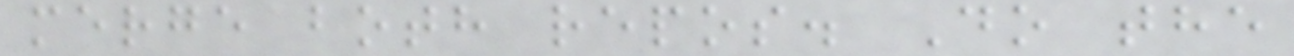merge both repos. Do the
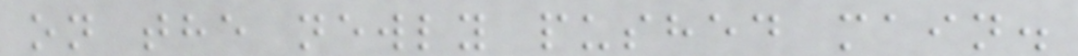on the newly pushed main.
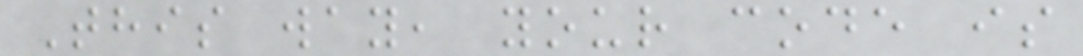This way, your code is
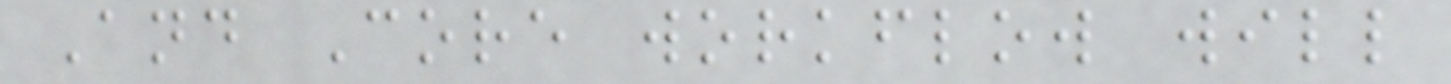And Core workflow will
